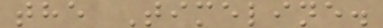the Timeline.
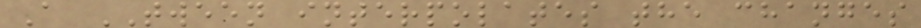A TWEEN interpolates the changes
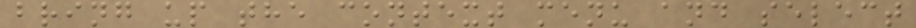bring up the context menu and select
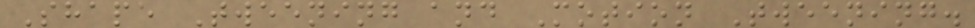Shape Tweening and Motion Tweening.
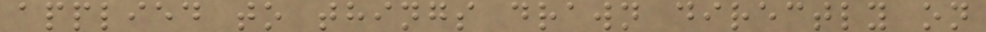applied to things drawn directly on
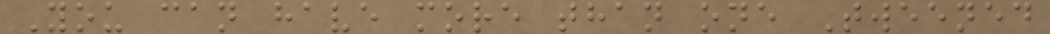You can have more than one Tweened
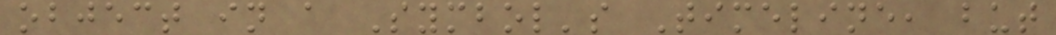object in a Symbol's Timeline, but
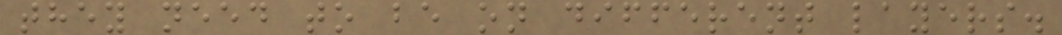they need to be on different layers.
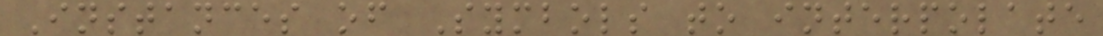Instances of Symbols to interpolate
